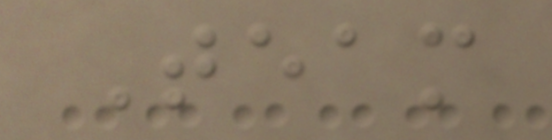Team
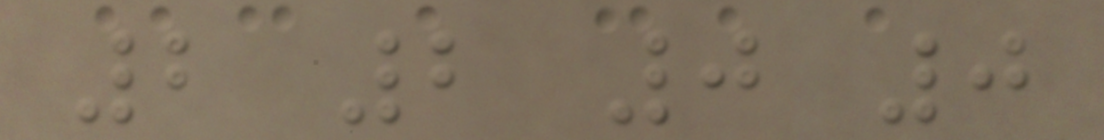2 2 0 0
